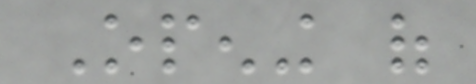Opening of
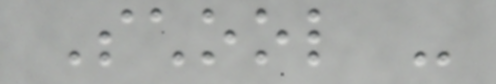School -
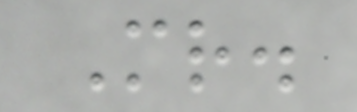Mr.
